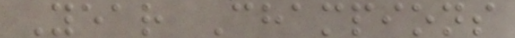Year Champions
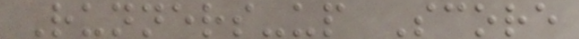Runners-up Score
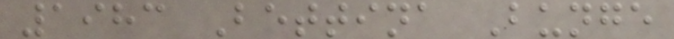1983 Bettina Bunge
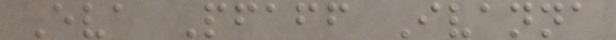Eva Pfaff Ivanna
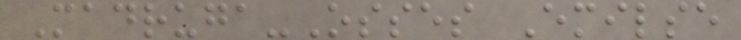Madruga-Osses Emilse
